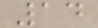14
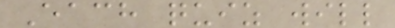Each quiz will
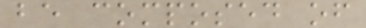be composed of
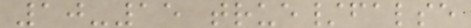10-15 true/false
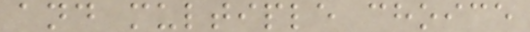and multiple choice
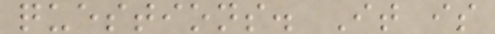questions. It is
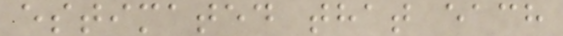estimated that each
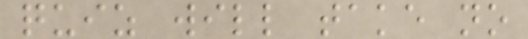quiz will take no
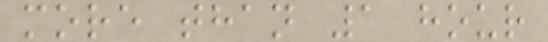more than 1 hour
